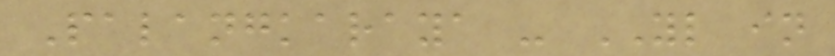Palangkaraya - YL in
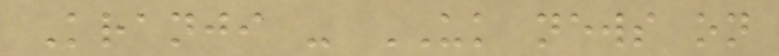Kranji - UK news on
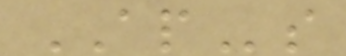APs
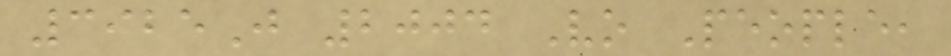3925J 2004 Vo People,
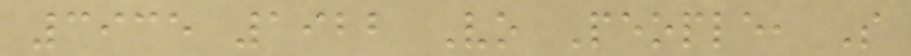3935 1922 Vo People, S
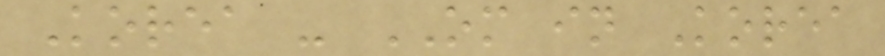Korea - OM in Korea
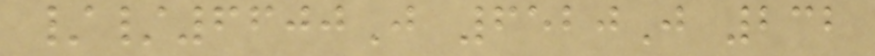//6600J 6520J 232
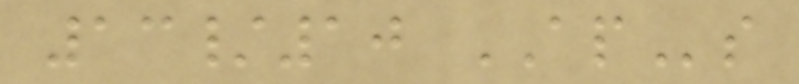13/10 APs
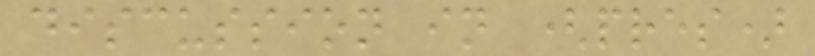discussion in (pres)
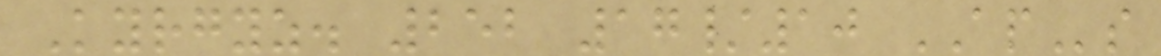Kyrgyz. 252 17/10 APs
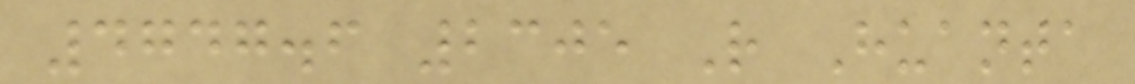4747.6 2305 R Huanta
